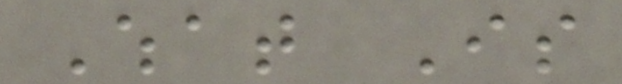What Is
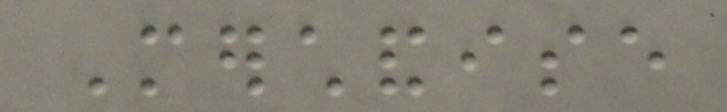Merchandise
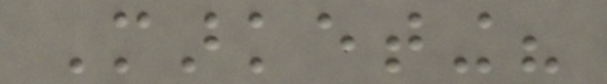Marketing?
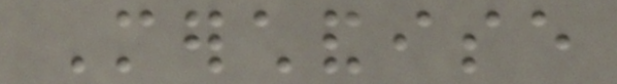Merchandise
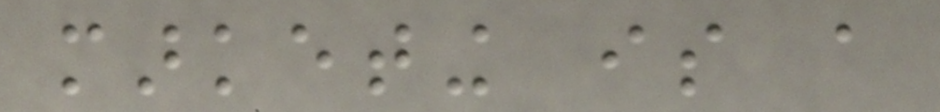marketing is a
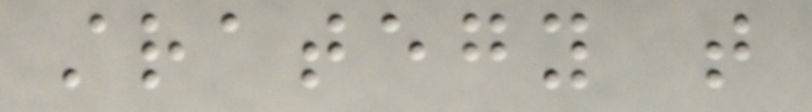strategy that
